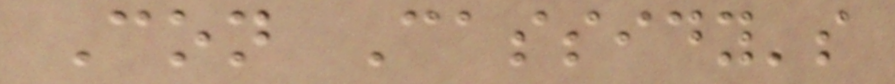Con Cassidy's
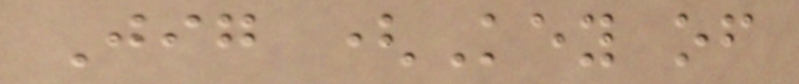Jig (Key of
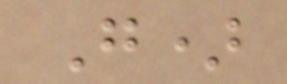G)
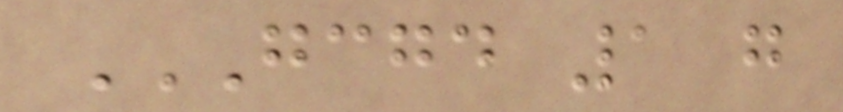GCGD 1 G
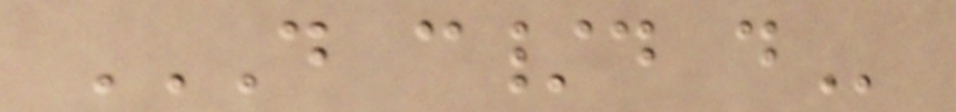D C/D D
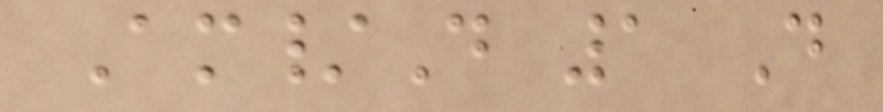Am/D 1 D
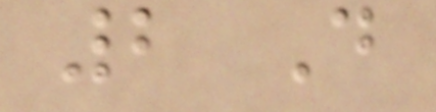2 D
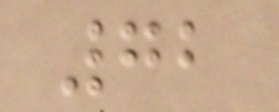72
